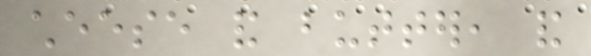cheese and butter, and
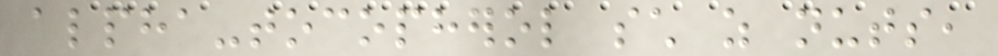alpha-tocopherol such as nuts,
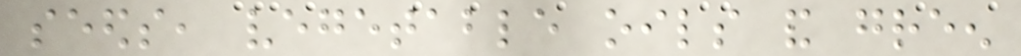seeds, vegetable oils and green
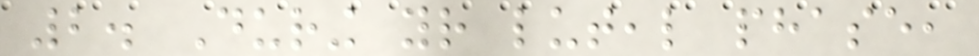2. During your luteal phase,
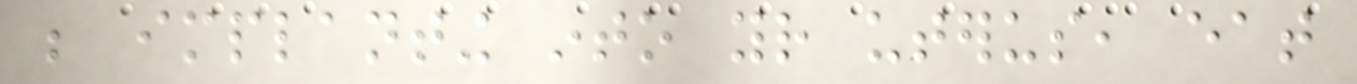be implanting into your uterus, eat
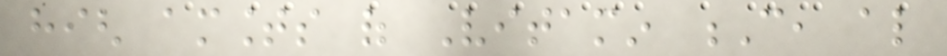high amounts of Vitamin C, also
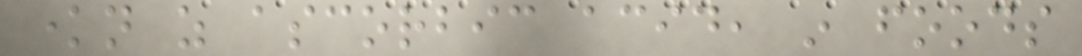known as ascorbic acid, in foods
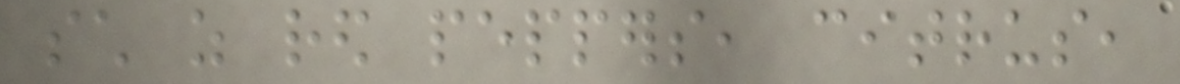such as red peppers, citrus,
